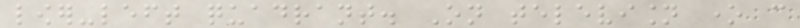lower-left quadrant. On television one can
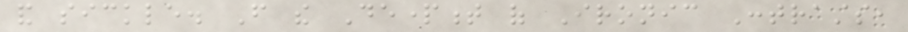and sickle. From the Department of Ironic Contrasts,
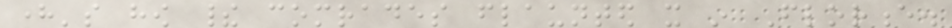here's how their comrades flaunted it in Florence.
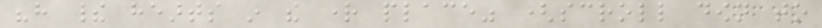"have their hearts in the right place" (scroll down to
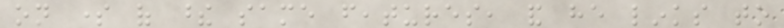on some of these same features, and he links to
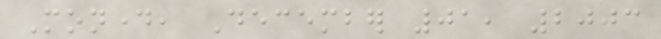Monday, December 01, 2003
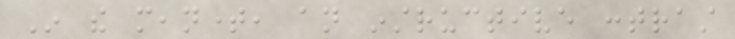In the meantime, an instructive contrast
